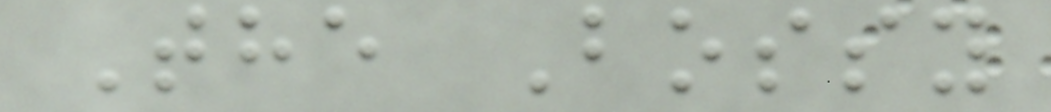The Bossy
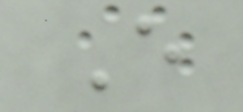E
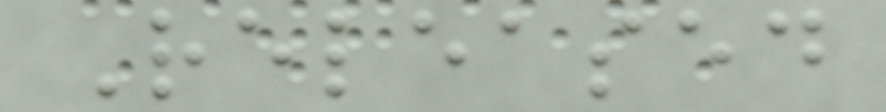Released
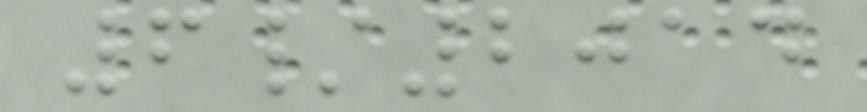6/2014
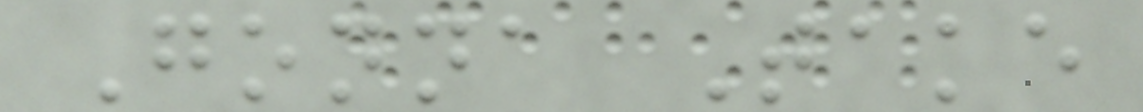Gonna Take
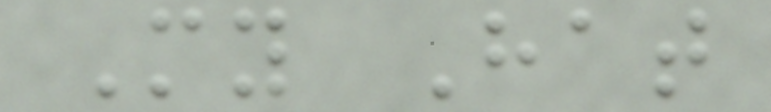My Hat
